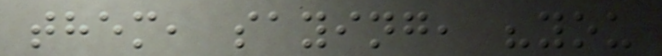them, saying, "you
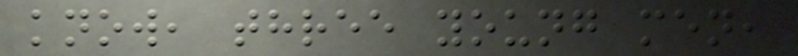know, three young men,
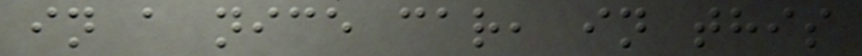in a nice car, in this
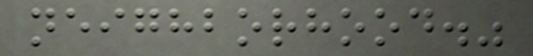neighborhood."
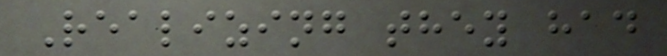Realizing they had
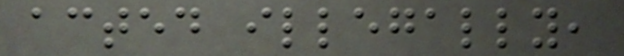acted illegally,
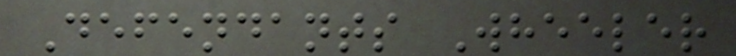Defendants Wheeler
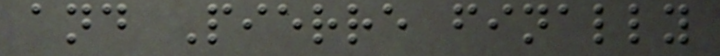and Pierre finally
